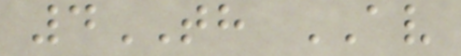4TH AV
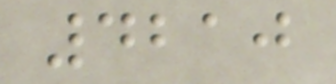4210
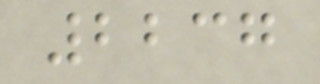2237
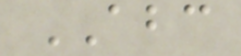ABC
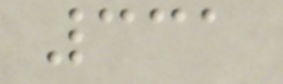331
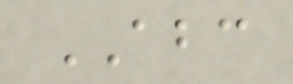ABC
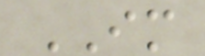IM
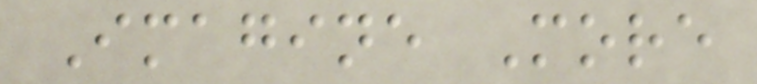Imagine More
